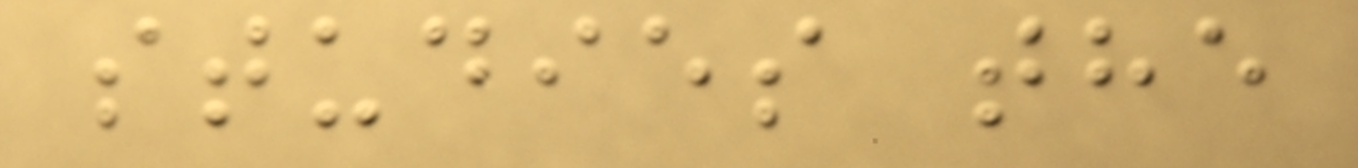studies the
